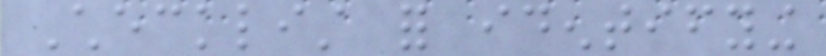Checklist for identifying
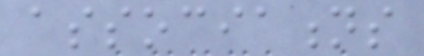associations
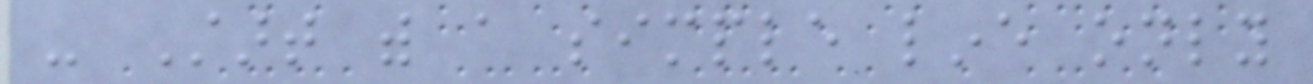- Start with a simple line only
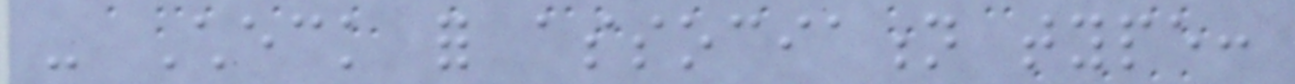- Check for association type:
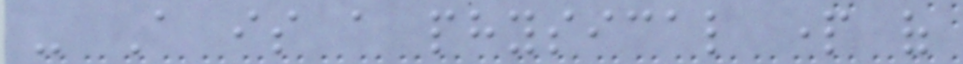- A is a physical part of
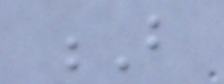B
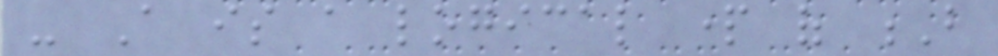- A is a logical part of B
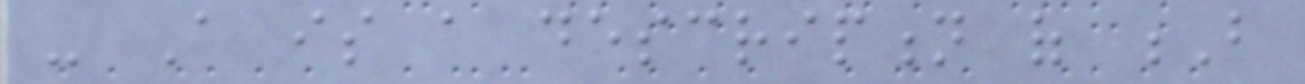- A is a description of B
